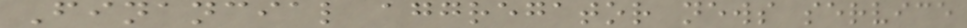Financial aggregator news service
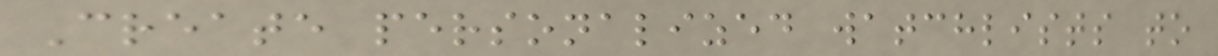Create personalized watchlists to
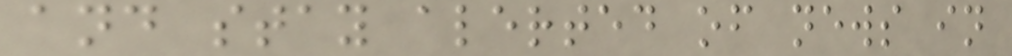and stay alerted of news in
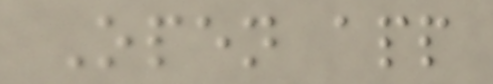Open app
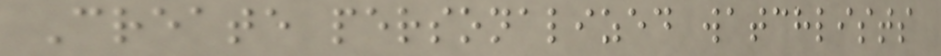Create personalized watchlists
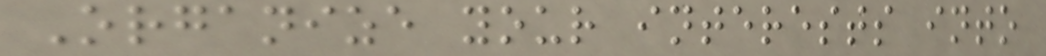Organize your interests into
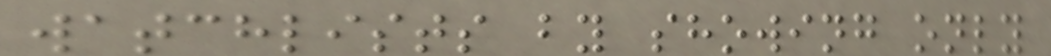watchlists by showing only
